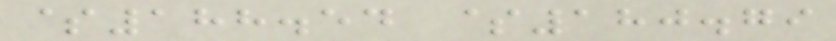$188.54 $180.79
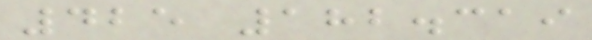425 182.319
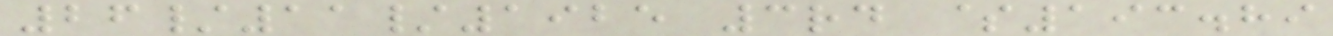26/11/1925 3rd $193.89
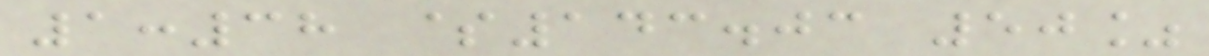1:38 $143.03 50%
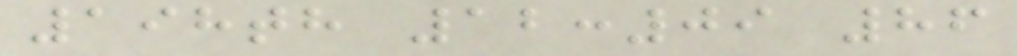198th 12:09 86
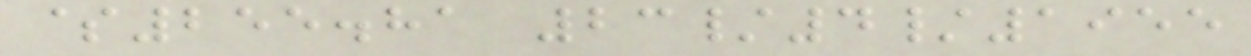$255.81 23/4/1955
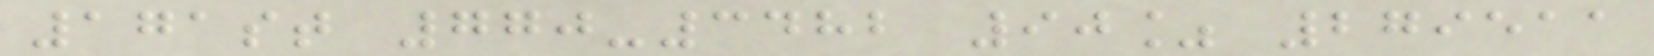171st 770-3482 90% 279511
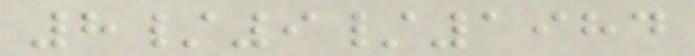8/9/1984
